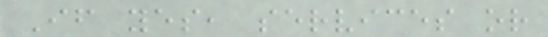If yes, services or
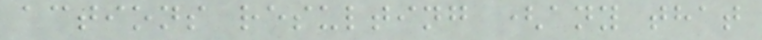actions resulting (any that
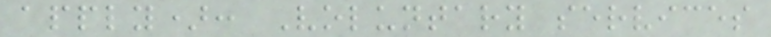apply): Voluntary services
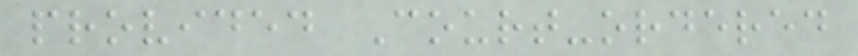provided Court-ordered
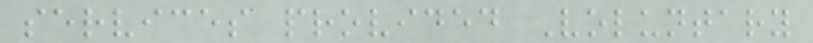services provided Voluntary
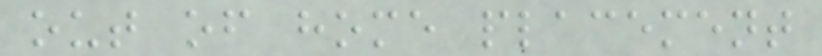out of home placement
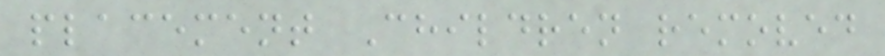placement Children removed
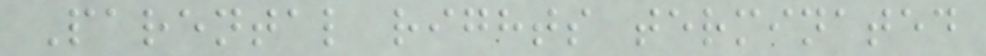Parental rights terminated
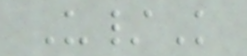U/K
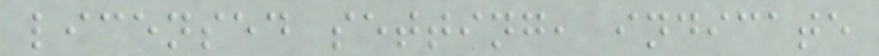licensed setting, indicate
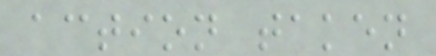action taken
